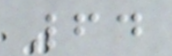64
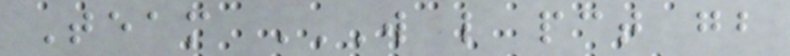Team W L PCT GB
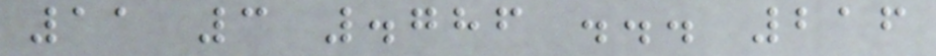11 3 .786 ... 216
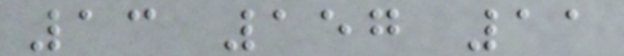13 157 11
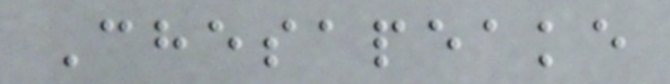Chesapeake
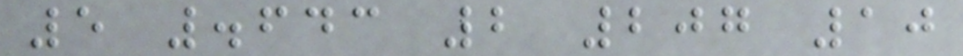5 .643 2 207 10
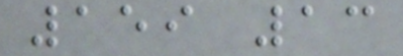159 13
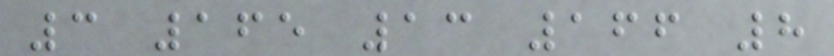3 165 13 166 8
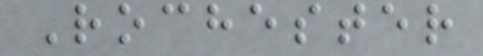Rochester
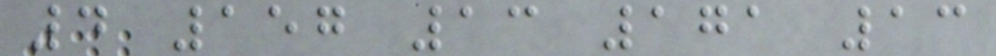4 157 13 171 13
